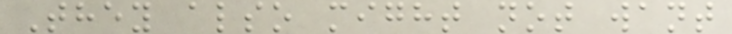They also might not want
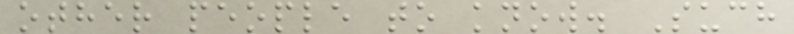other people to know. Such
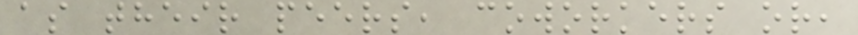as their peers, coworkers or,
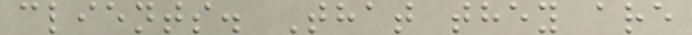clients. That they are
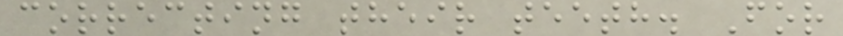correcting their teeth. For
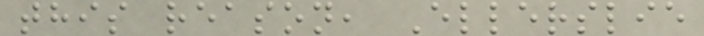this reason, Ellerslie
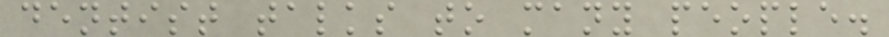dentist talks to many people.
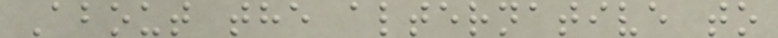About the alternative to
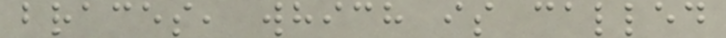braces, which is called
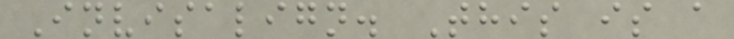Invisalign. This is a
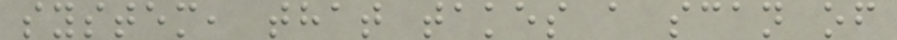system, that takes a scan of
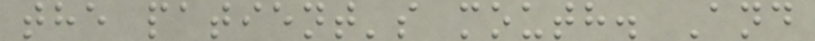the patient's mouth. And
